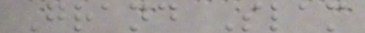Grand Slam
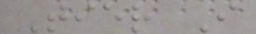Tier I
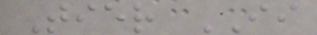Tier II
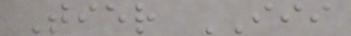Tier III
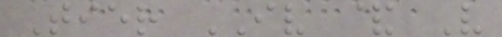Tier IV & V
